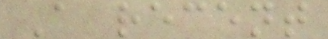A recent
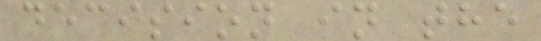decision in the
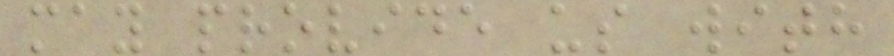may provide us with
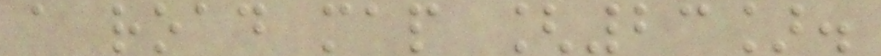a road map [23].
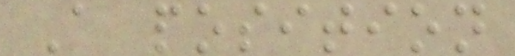A position
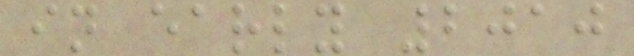in early 2010
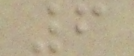6
